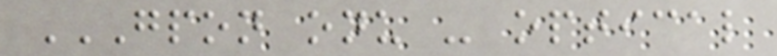GPON ONU - OPTICAL
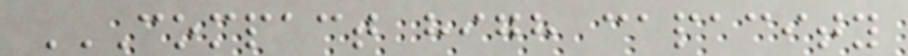COMPACT HIGH CAPACITY
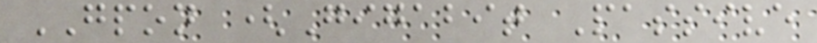GPON (Gigabit Passive
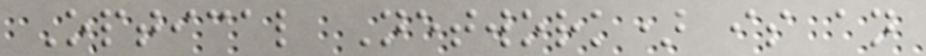Optical Network) is an
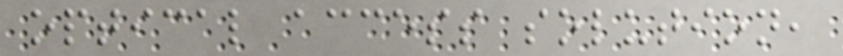optical access solution,
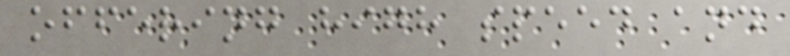offering high speed and
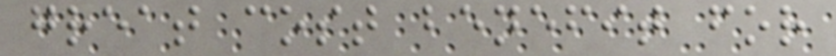great cost benefit for
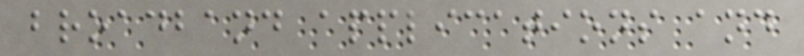broadband applications and
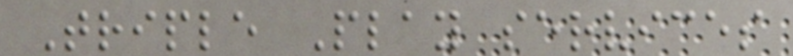Triple Play services
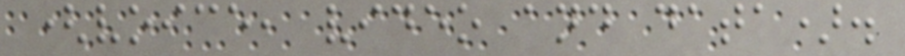(voice, video and data).
